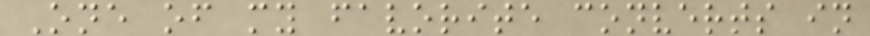One of my favorite converts in
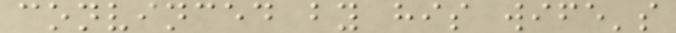convinced by his wife's
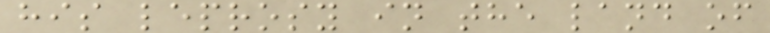his leprosy in the land of
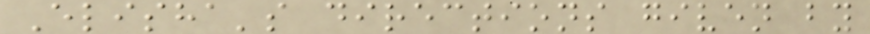Elisha's directions given by
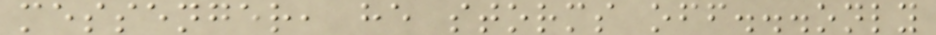messenger, he storms off...only
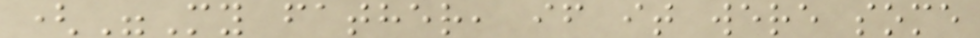("My father, if it were some
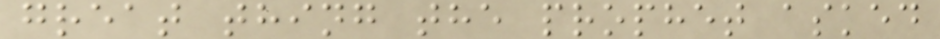great thing the prophet asked
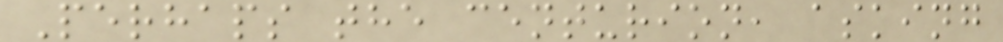Perhaps the centurion, asking
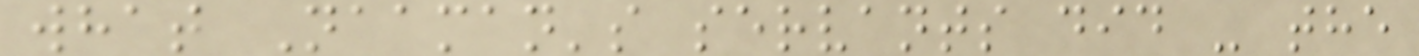what Naaman's servants did - the
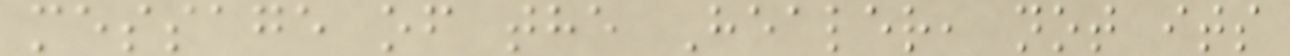message of the Healer, not its
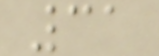31
